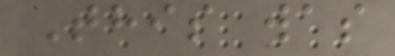This was
